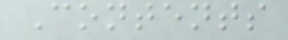Contents
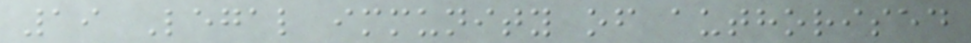19 Legal immunity of authorised
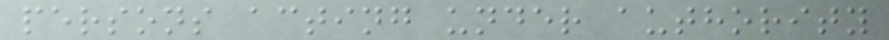persons acting under authority
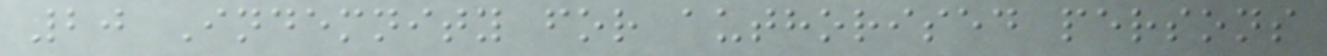20 Indemnity for authorised persons
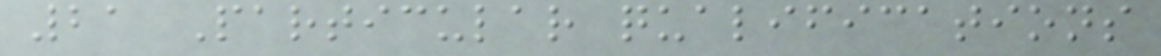21 Particular qualifications
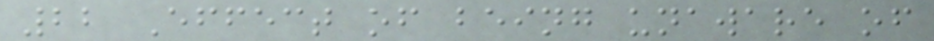22 Effect of being unaware of
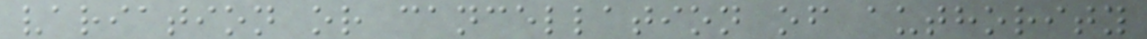variation or cancellation of authority
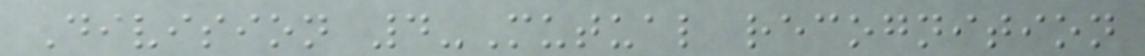Division 4-Mutual recognition
